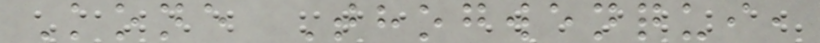Kone Thogwenqui,
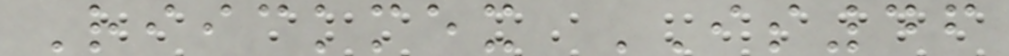Riickmex IS46
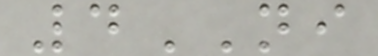4NI
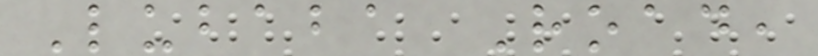Lubaba Road,
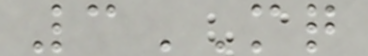3MQ
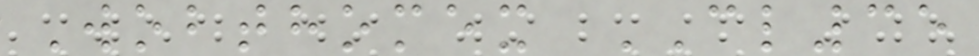Wobthomex CL35
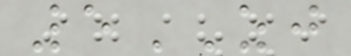5ZJ
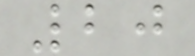20
